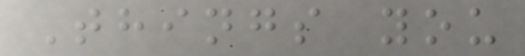Things you
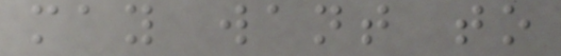may want to
